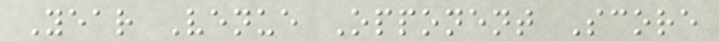Year Venue Opponent Score
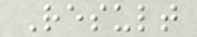Result
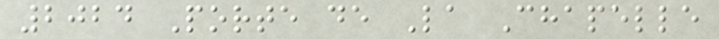2024 Porte de La Chapelle
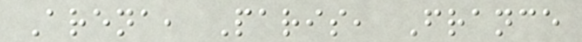Arena, Paris, France
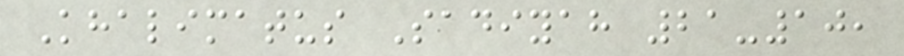Khalimatus Sadiyah 21-10,
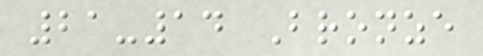21-14 Bronze
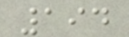194
